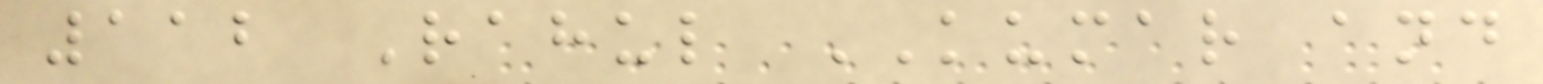112 Rahul KUMAR and
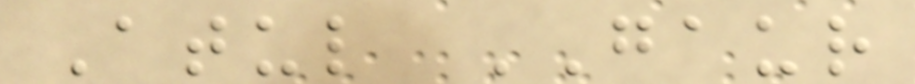Atul GAUR
